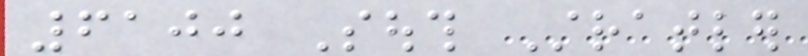6100 South Stratler
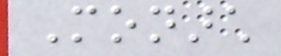Monarch
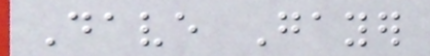Dave Gayer
